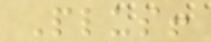Plus!
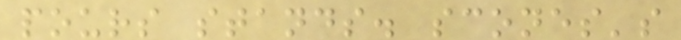pours stands. scones's
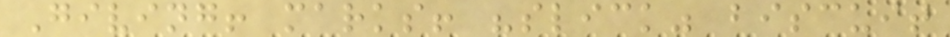Giving! marks! "slick" biscuit
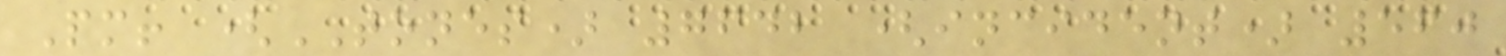Pm! (TONES) 7642 (incident) 560
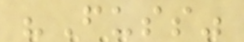"Fuss"
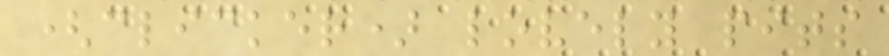(clicker) lovely pits
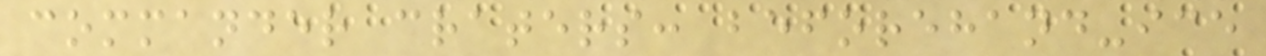commander craters: beforehand-ice
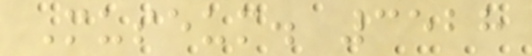Museum. 3528
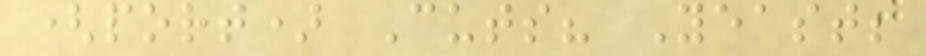(port) Cuts? Yeast;
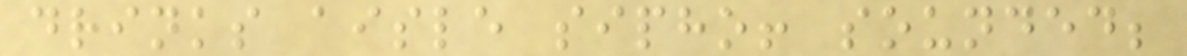drinks aisle sipho! sounded;
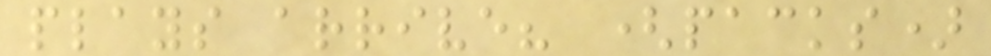plays arrive? (packs)
